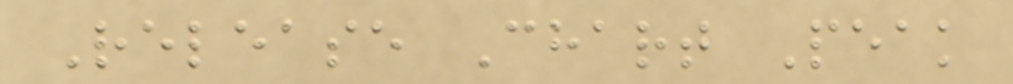Release Chart Peak
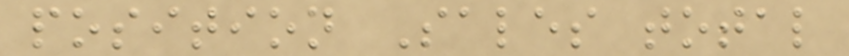position Sales total
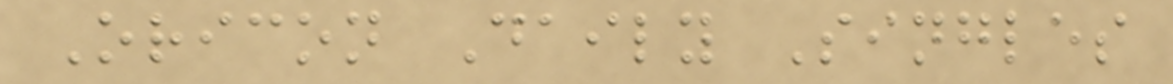Oricon Daily Singles
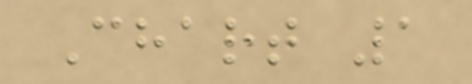Chart 1
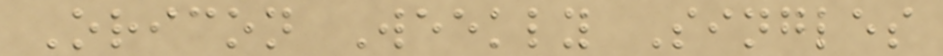Oricon Weekly Singles
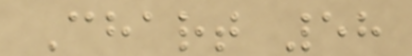Chart 58
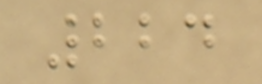224
